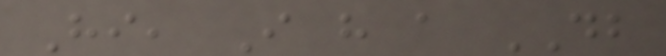Hi, I have a DB
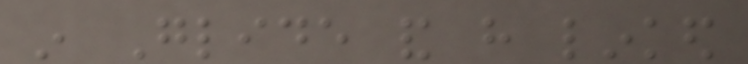in Glide and have linked
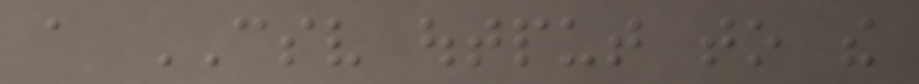a CSV output to the
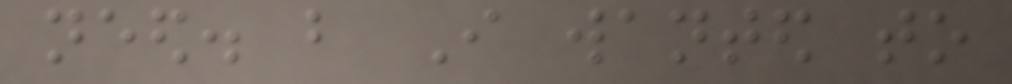need. but I wanted to
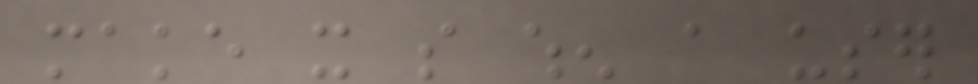make it so when a user
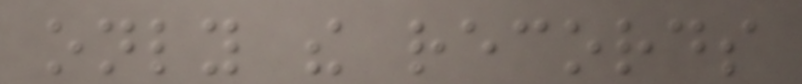only the records
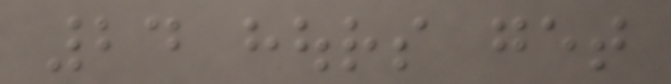24 hours get
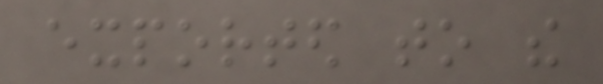exported to the
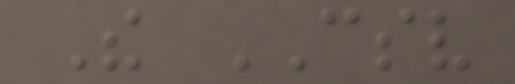The CSV
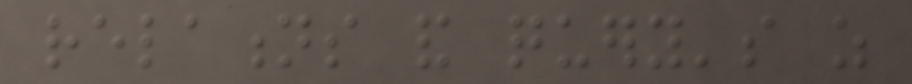relations and query's as
